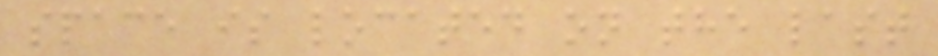space is located on the last
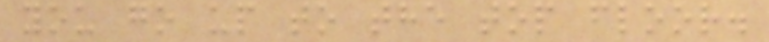you go up to the top floor.
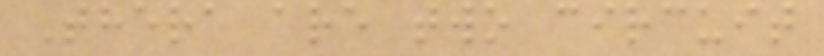There are two circuit
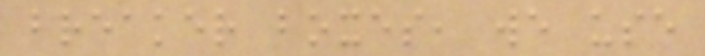breaker boxes, we use
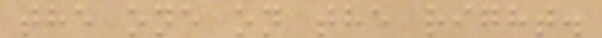the one on the right.
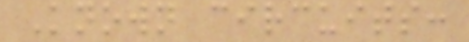Known circuits:
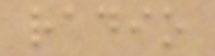radio
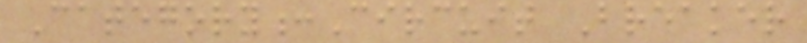Category:Circuit Breaker
